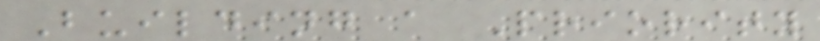Building a Priority
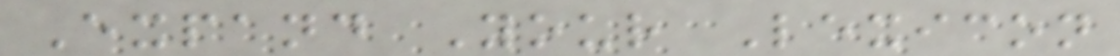Expand Your Lexicon
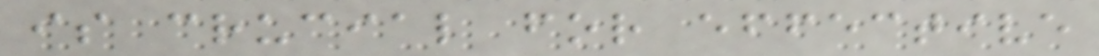is crucial for effective
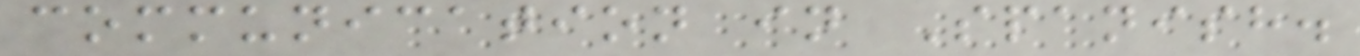communication in Spanish.
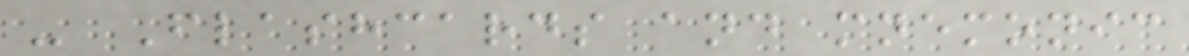- Flashcards and mnemonic
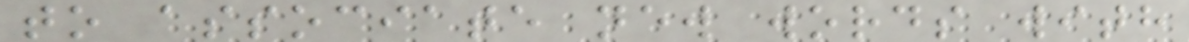to associate new words with
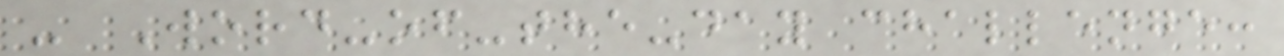- Word-of-the-day challenge:
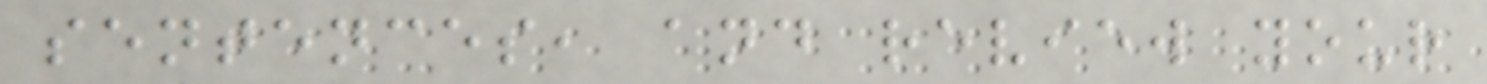sentences, and review your
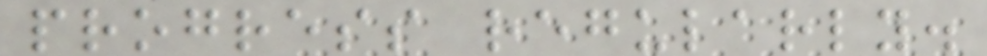progress regularly.
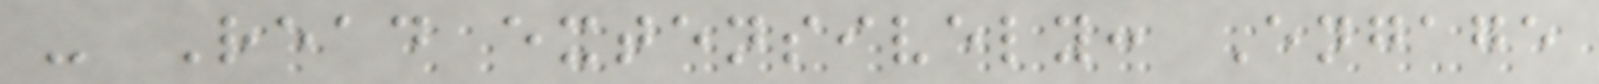- Read extensively: Engage
